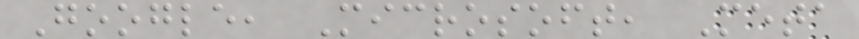Google, Microsoft, Meta
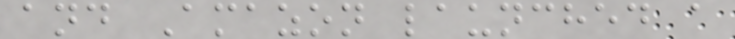and Amazon launched a
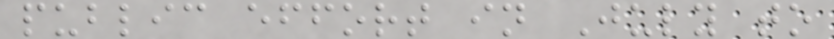public effort in July to
